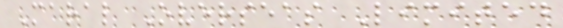Maral Overseas Limited
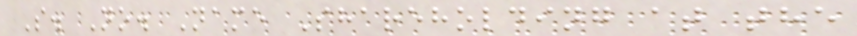S. No. Name Shareholding at the
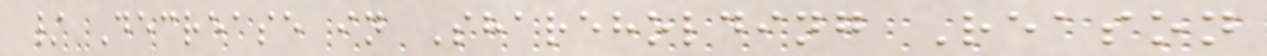/ Decrease in Shareholding Reason
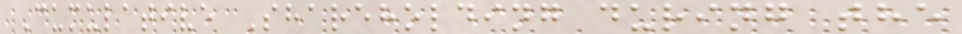Cumulative Shareholding during the
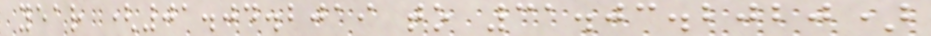year (01.04.2019 to 31.03.2020)
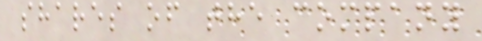shares of the company
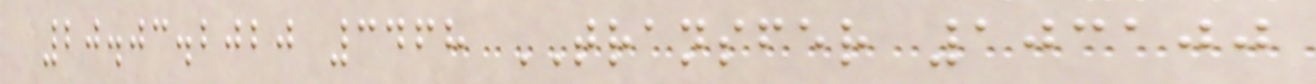20.03.2020 3468 TRANSFER 103100
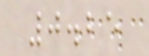0.25
